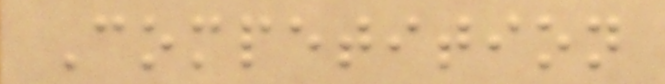Competition
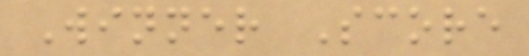Winner Score
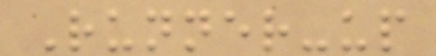Runner-up
